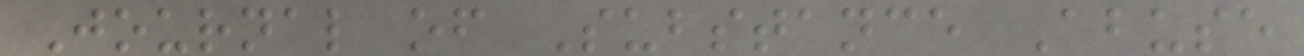Journal of Substance Abuse
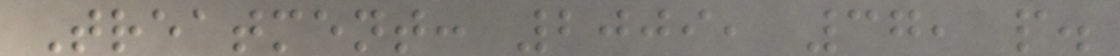Treatment: 2009, 37, p.
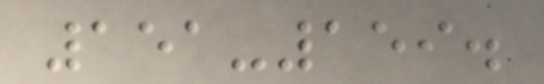151-159.
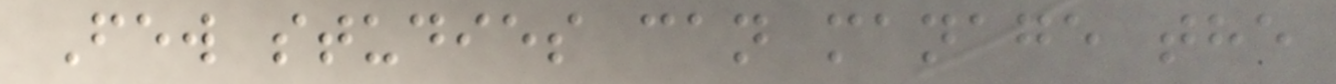Few studies can manage the
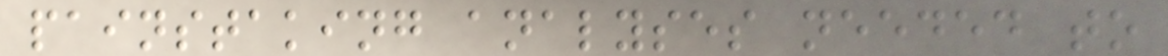painstaking analyses needed to
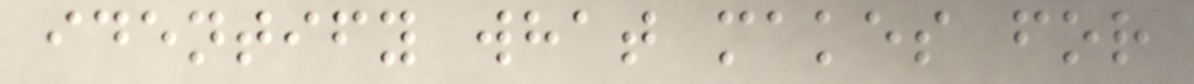identify what makes for
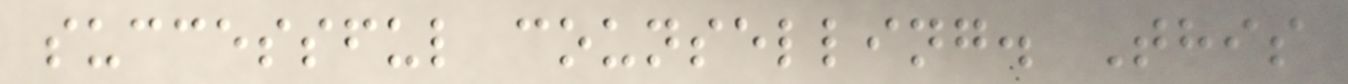successful counselling. This
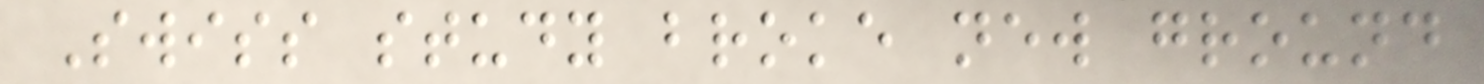Swiss study broke new ground
